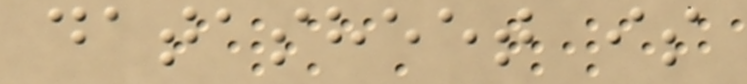datasheet is
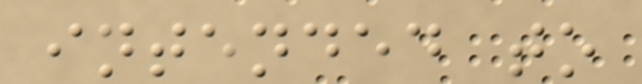intended to
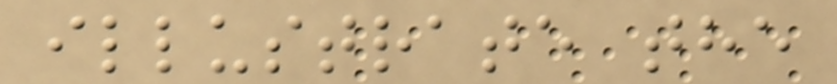illustrate the
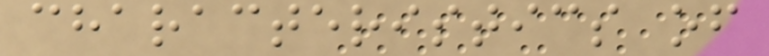characteristics of
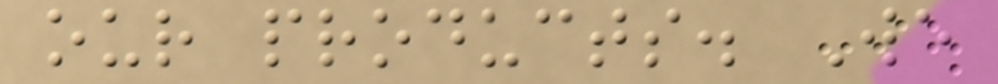our products. We
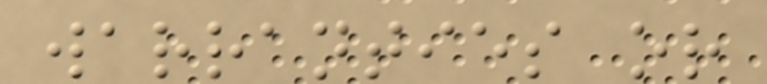warranties or
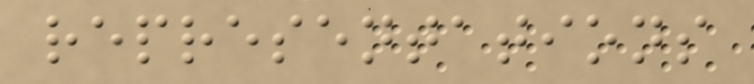representations
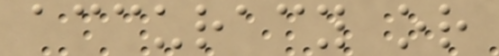accuracy or
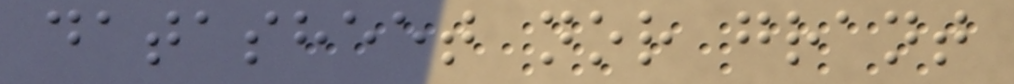datasheet nor grant
